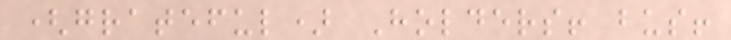(grateful) Holders! bus!
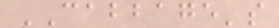CABBAGE's
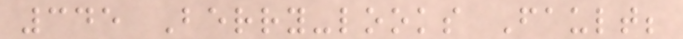345 Berry-looks Fault;
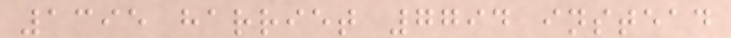1395 harriet 7794 instead
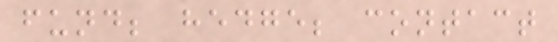fund; hedge; contact
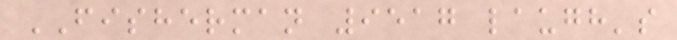FISHERMAN 9517 laugh's
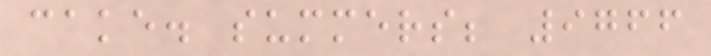cake. summers; 9766
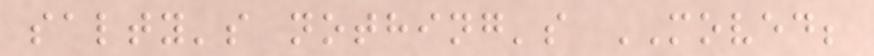salty's nothing's MOVED;
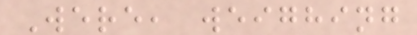Were, weighing
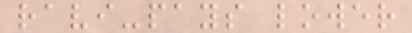ravi-pays lower
